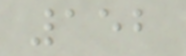152
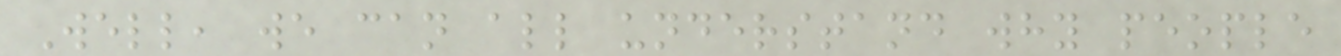Well, we can all understand why people
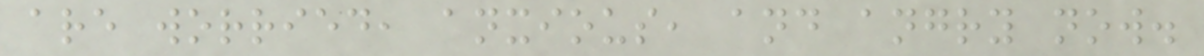are worried, anxious, and angry now.
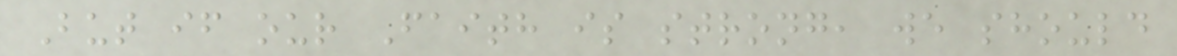But if our Faith is strong, we should
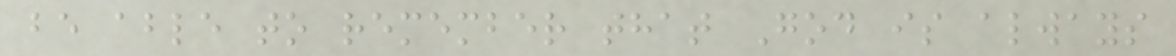be able to remember that God is always
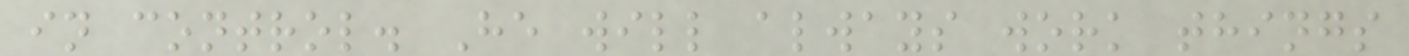in control. He will always work things
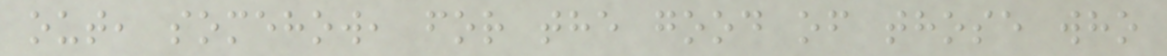out, somehow, for the good of those who
